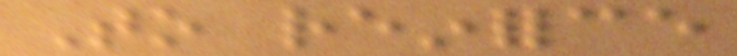To reinforce
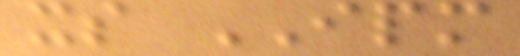its IPM
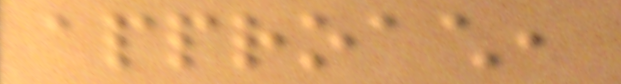approach,
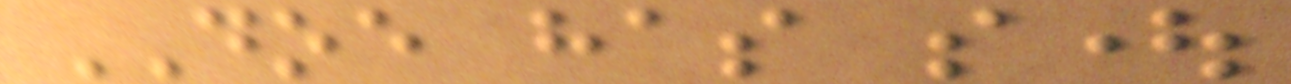DOE has sought
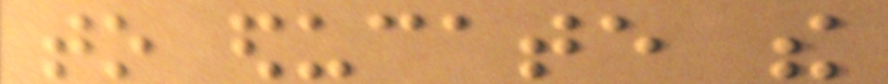to educate the
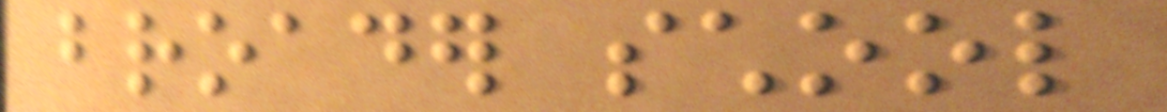broader school
